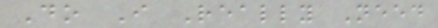Do I Really Need
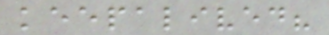keepalived?
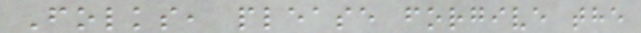Folks, please forgive the
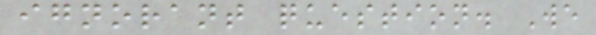ignorant question. We
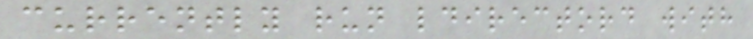currently run ldirectord with
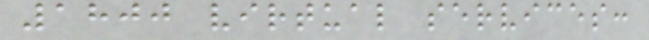1800 virtual services:
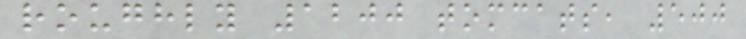roughly 1200 tomcats, 500
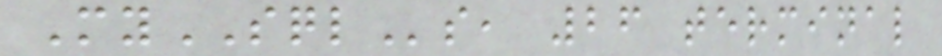MySQLs, 26 terminal
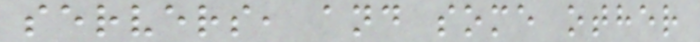servers, and some other
